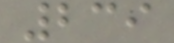239
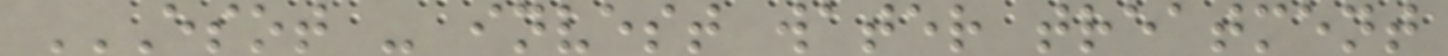ESOT - INVEST WATER TREATMENT
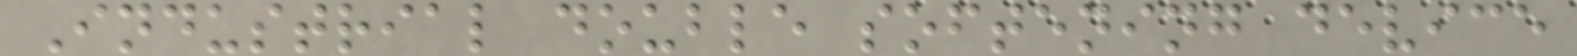Industrial double softening device
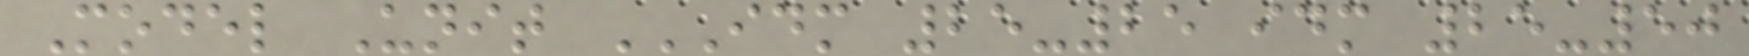Model Unit IDM 25-25 IDM 25-50
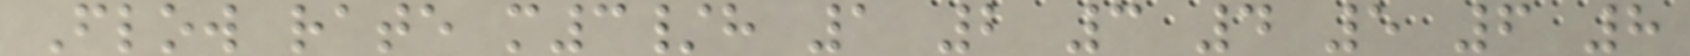Flow rate m3/h 1 2 3 4 5 6 8
